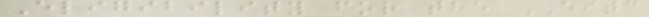Eligibility for the EITC
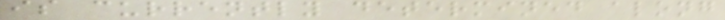is currently determined along
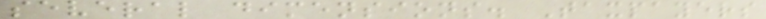several dimensions. Taxpayers
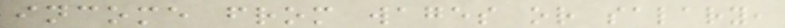income from wages or salary,
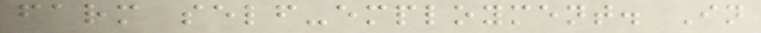farm self-employment. In
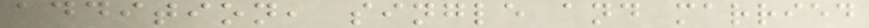addition, single and married
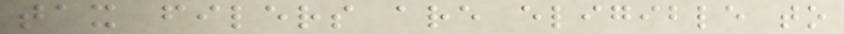tax filers are eligible to
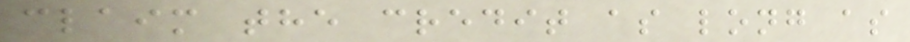claim the credit as long as
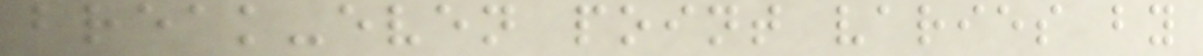break-even point varies by
